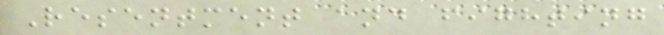Resentment and fighting
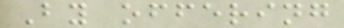By offering
